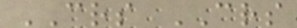CRS CRS
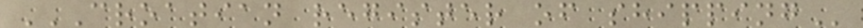CROATIAN REGISTER OF SHIPPING
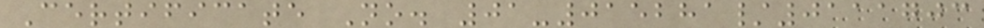Certificate No. 01-015281/0111703
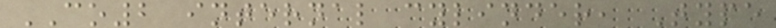CO2 internal cylinder, Type
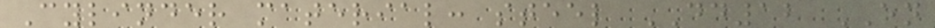Cylinder material: steel DD12 EN
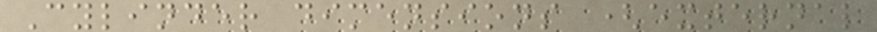Cylinder dimensions (external
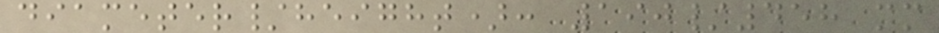diameter/height): 190/458 mm
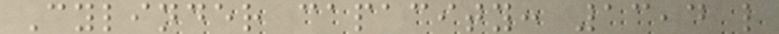Cylinder capacity: 13,4 l
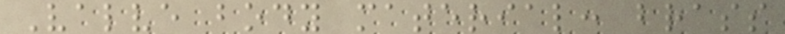Valve body material: brass
